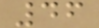46
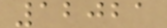12021
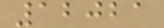12021
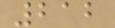212
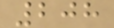208
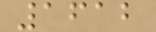1612
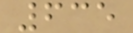635
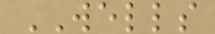WELLS
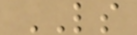LS
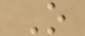O
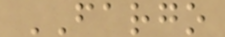FARGO
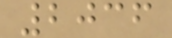2036
